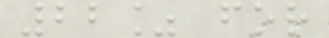22% for
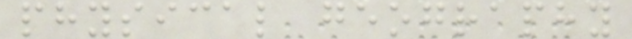physical geography
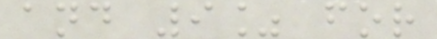and 9% for
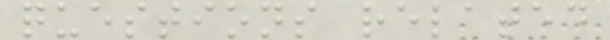questions related
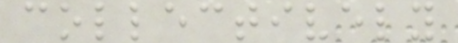collectively
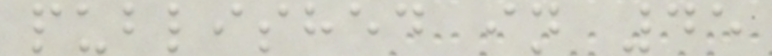published in 45
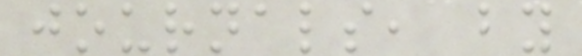journals, by
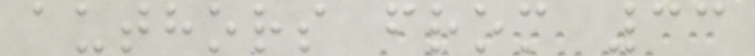authors from 33
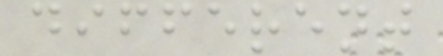different
